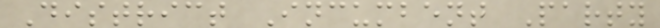District Incumbent Party
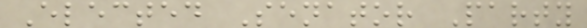Elected Senator Party
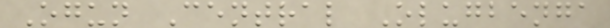Ogun Central Olugbenga
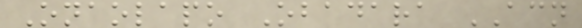Onaolapo Obadara ACN
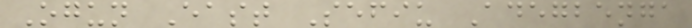Ogun East Sefiu Adegbenga
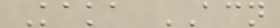Kaka ACN
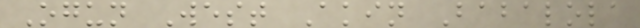Ogun West Akin Babalola
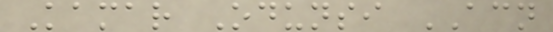Kamar Odunsi ACN
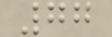77
